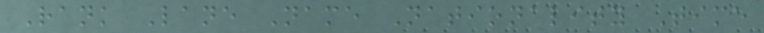Rank Lane Name Nationality Time
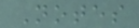Notes
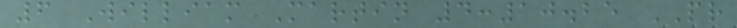6 William Martin 4:10.25 PR
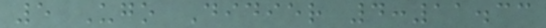5 Ugo Didier 4:11.33
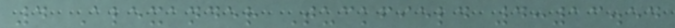4 Alexander Tuckfield 4:13.54
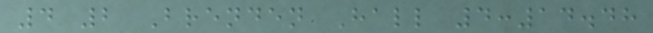4 2 Brenden Hall 4:14.48
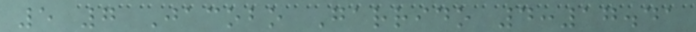5 7 Jacobo Garrido 4:17.41
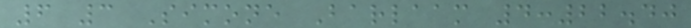6 3 Simone Barlaam 4:22.40
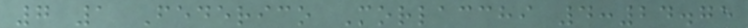7 1 Federico Morlacchi 4:24.75
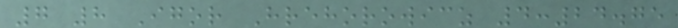7 8 Igor Hrehorowicz 4:24.75
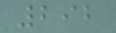292
